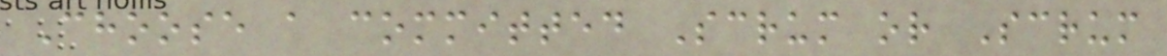Choose a committed Scrum or Scrum
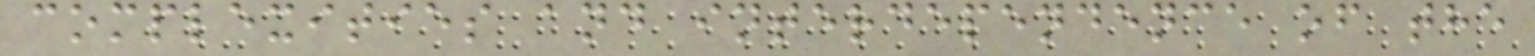complexities and interdependence of the
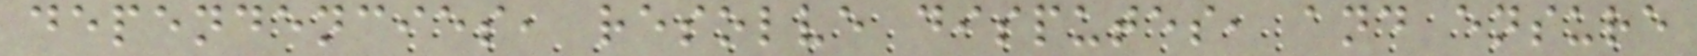dependencies, resolve disputes, and ensure
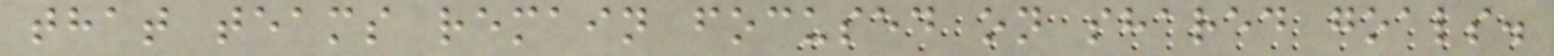that teams remain focused on shared goals.
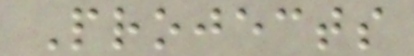Projects
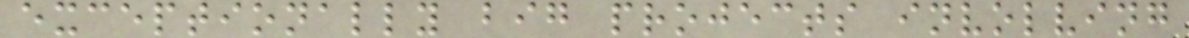exceptionally big projects involving
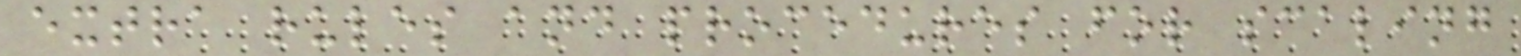extra rules and procedures for scaling
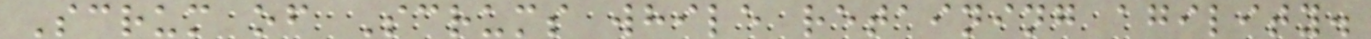Scrum of Scrums while retaining agility.
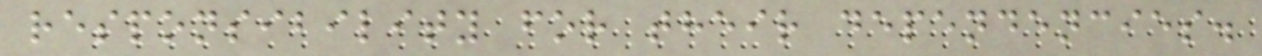responsibility for their dependencies.
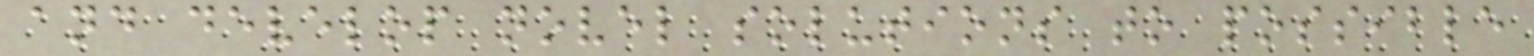and develop novel solutions to possible
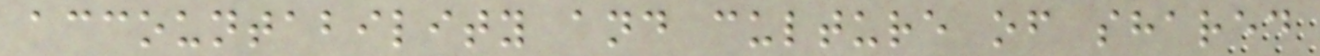accountability and culture of shared
